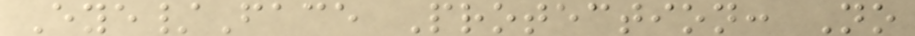Eye/Face Protection: No
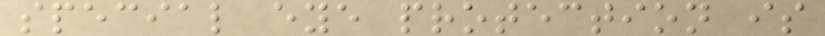special eye protection is
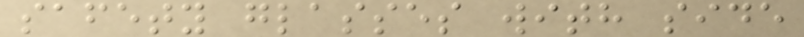safety glasses with side
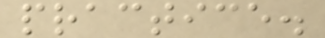practice.
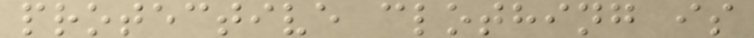protective clothing is
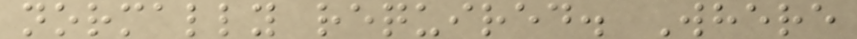normally required. Where
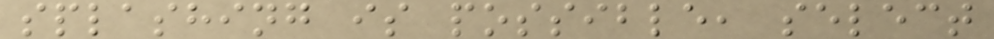splashing is possible, select
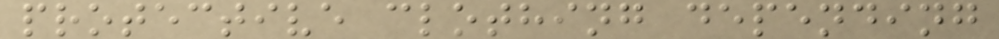protective clothing depending
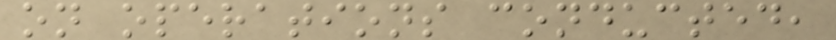on operations conducted,
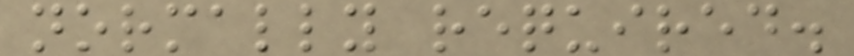normally required.
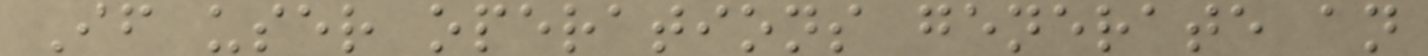If user operations generate an
